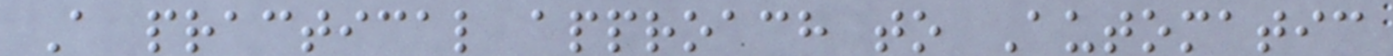A practical approach to Automatic
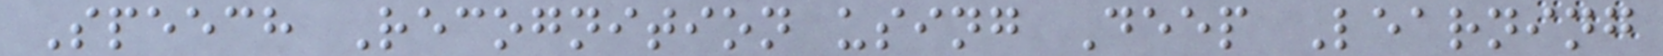Speech Recognition using Deep Learning
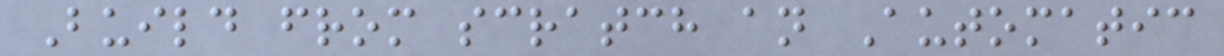Build from scratch an Automatic
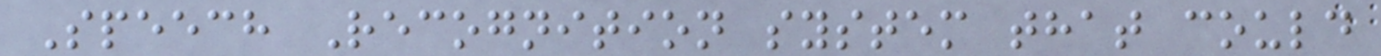Speech Recognition system that could
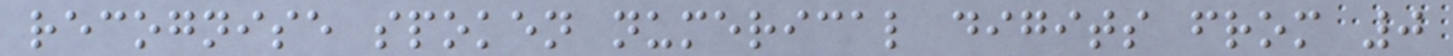recognise spoken numerical digits from 0
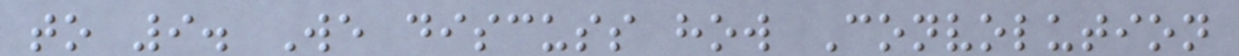to 9. We discuss how Convolution
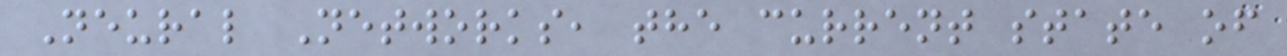Neural Networks, the current state of
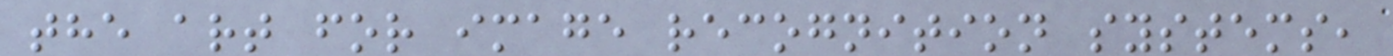the art for image recognition systems,
